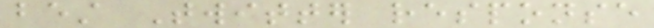best Twitter response
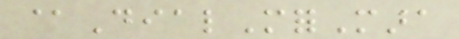@DialMforMara
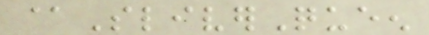@SliverQueen
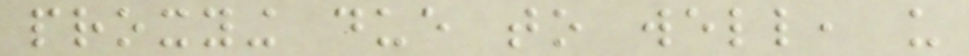proxying due to well, us
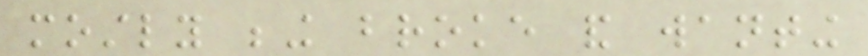mostly being broke and wanting
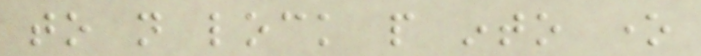to not lock people into one
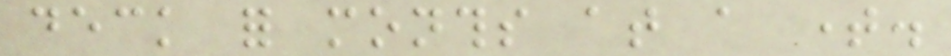deck for months at a time.
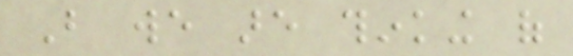But we are thinking of
